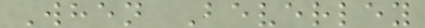When Beverley
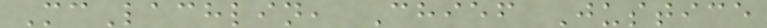McLachlin, Chief Justice
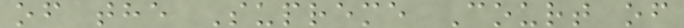of the Supreme Court of
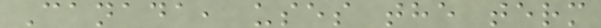Canada, uses the term
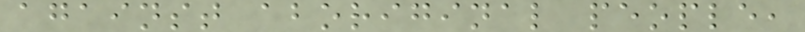against aboriginal people,
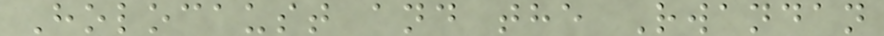Holocaust and the Rwandan
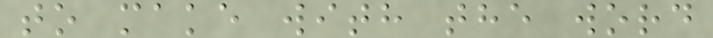to make with the word
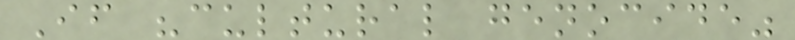If "cultural genocide"
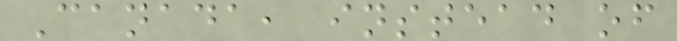Canada, instead of
